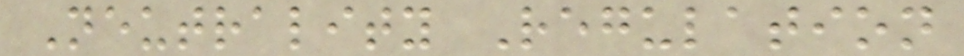Neutrality Regulation
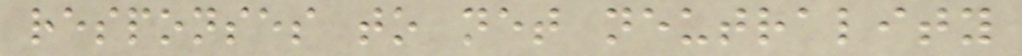responses to net neutrality
